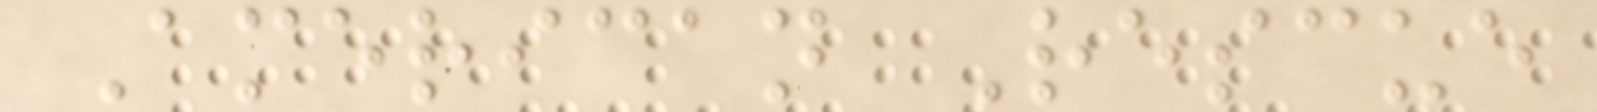American Rescue
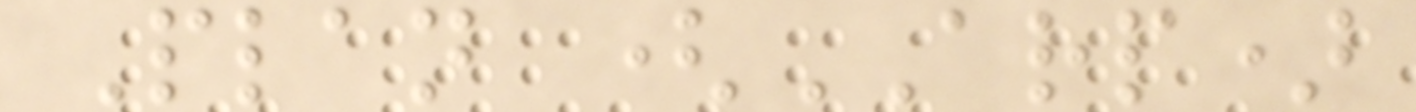Plan (ARP)
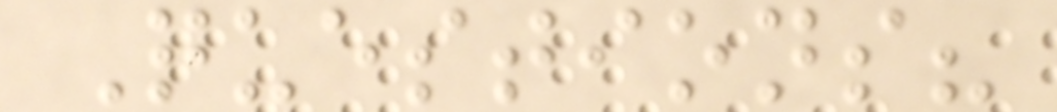Questions?
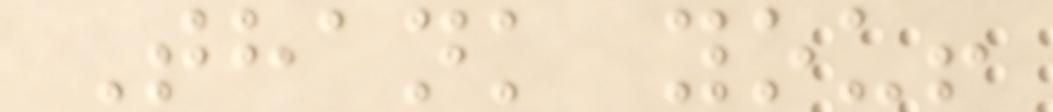Thank you!
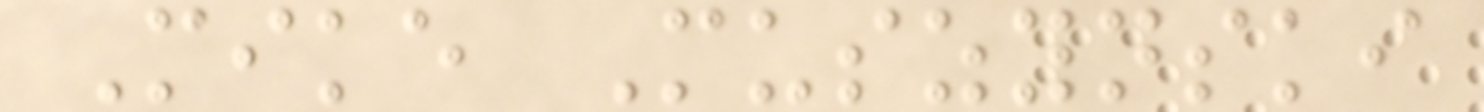Mike Muszynski
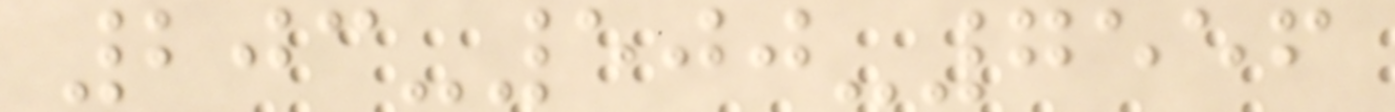203-500-7556
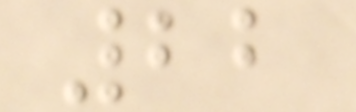22
